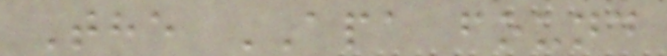The APA found
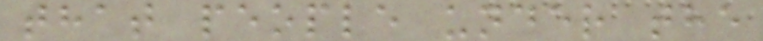that people under the
